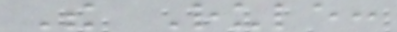The Rule:
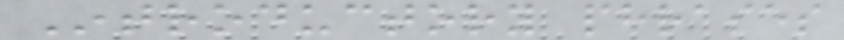Introductory phrases
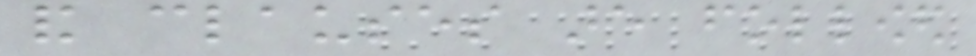and clauses are followed
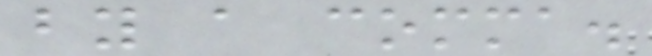by a comma.
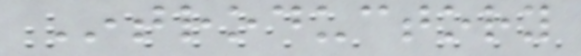Introductory
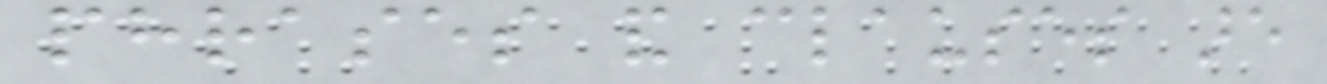phrases and clauses are
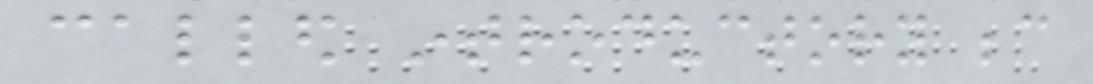called introductory because
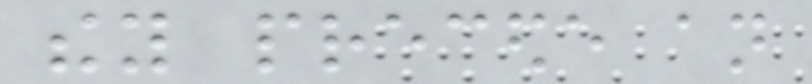they precede an
